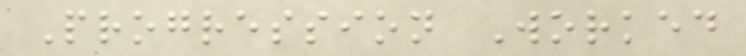Progression Worked
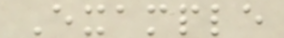Example
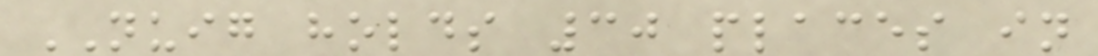NUIG holds 30 places in
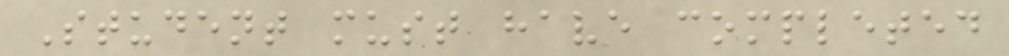Student must have completed
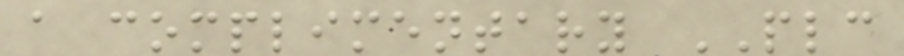a complimentary PLC
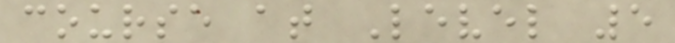course at Level 5
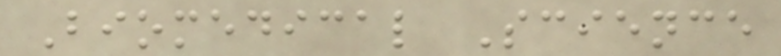Biomedical Science
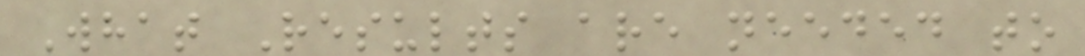What Results are needed to
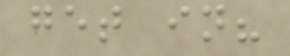get in?
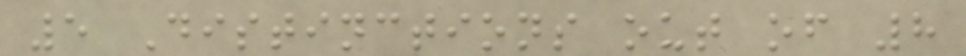5 Distinctions out of 8
